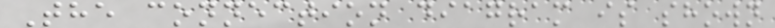The connection diagram is shown
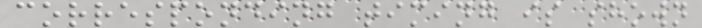corresponding timing is shown
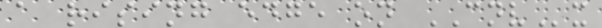a rising edge on CNVx
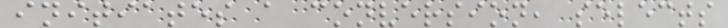initiates a conversion, selects
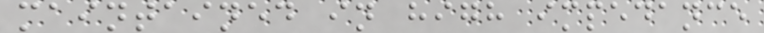maintained in high impedance
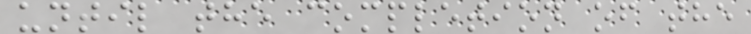until the completion of the
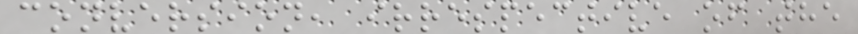conversion, irrespective of the
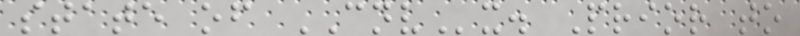state of CNVx. Prior to
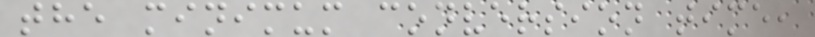the minimum conversion time,
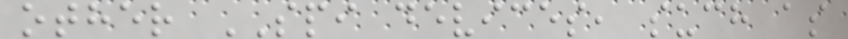other SPI devices, such as
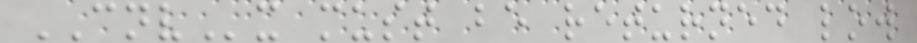CNVx must be returned low
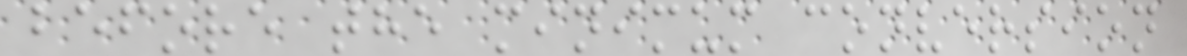before the minimum conversion
